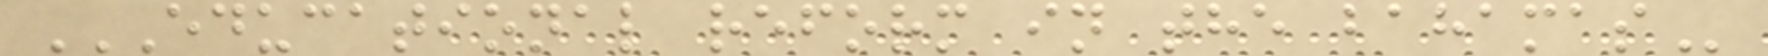EDUCATIONAL REFORM IN THE BAHAMAS
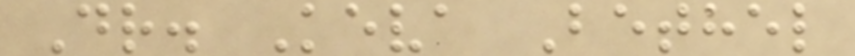Dr. Keva Bethel
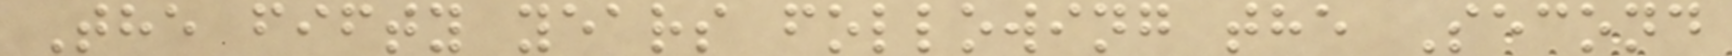The fifty years following the Second
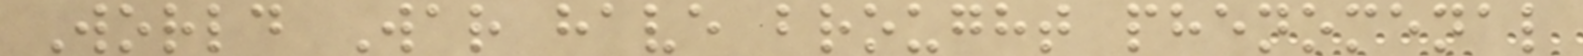World War have brought phenomenal
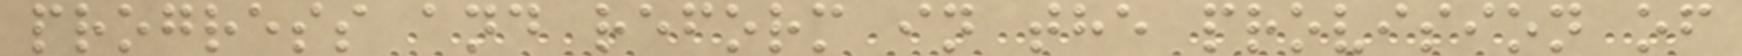progress and reform in the provision of
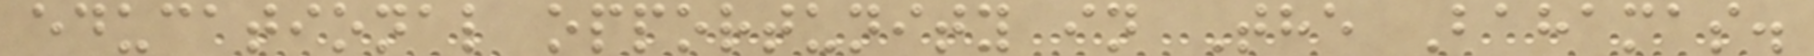educational opportunity in The Bahamas.
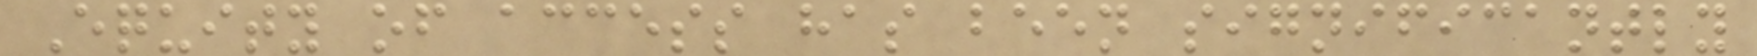Equity of access has been significantly
